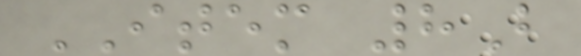ITEM 8B
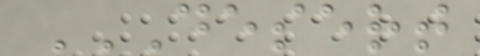DESERT
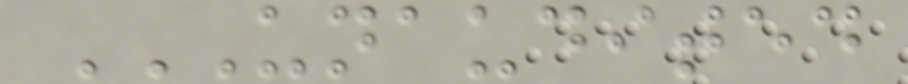UNAUDITED
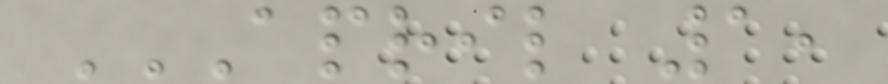APRIL 1,
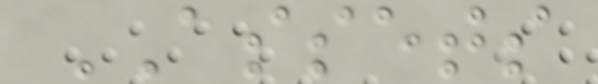ASSETS
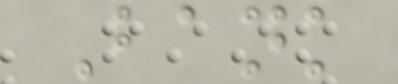Bank
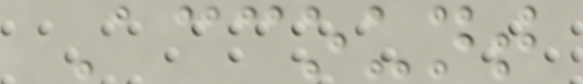Account
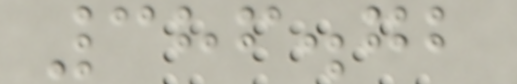386.72
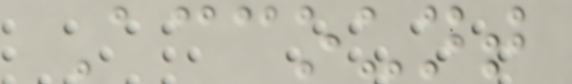Account
